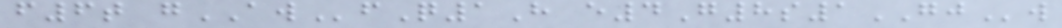f6t gAWfQ1H e4G8s1GJw
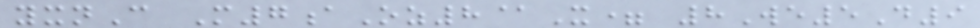yxnC M7aOz8@X= 8We5D9
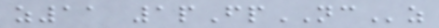z11 1pFpNCz
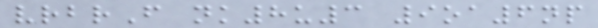vrbrF nk8u3 9oa6np
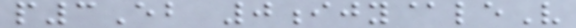p3Eb 0ijy@leV
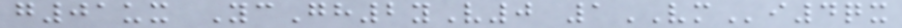g01ux YcGh2yV0 1VMi4qx
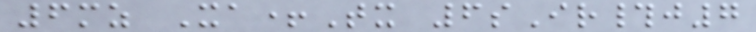6mz Xa+Tx 6sIr#j7
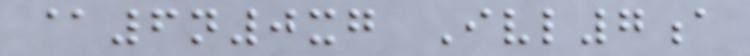@6n0xg Ivl7a
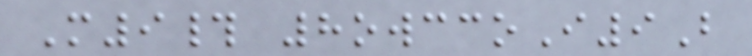M9# 8owccoI9B
